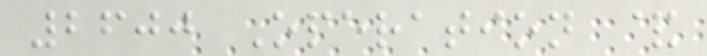2600 Operation &
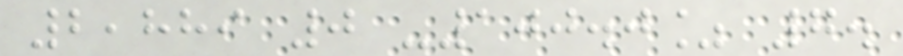2,889 0 -100.0% 7.
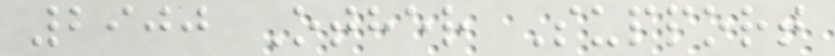2900 Other Support
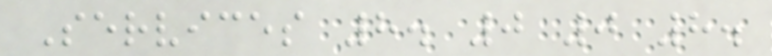Services 8. 0 0 8.
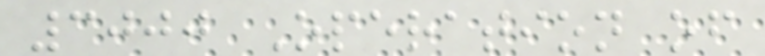3000 Operation of
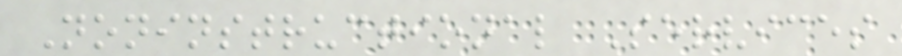Noninstructional Services
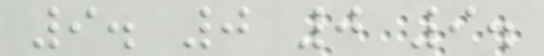9. 0 0 9.
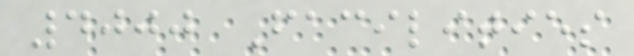4000 Facilities
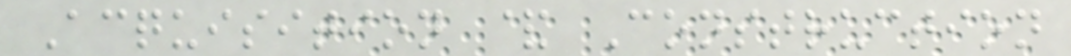Acquisition & Construction
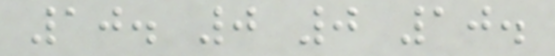10. 0 0 10.
